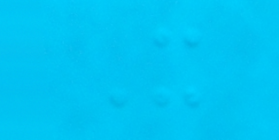It
